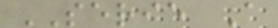SERIE A
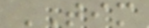TIM
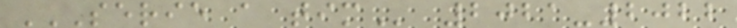SERIE A TIM 2021-2022
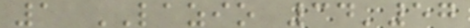1 LAZIO 34'57
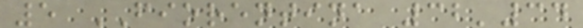5 FIORENTINA 32'34
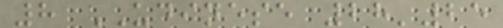8 UDINESE 28'25
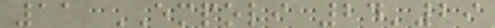11 EMPOLI 24'29
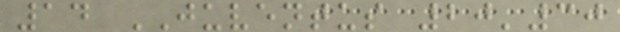14 JUVENTUS 20'30
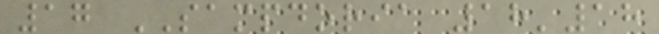17 SAMPDORIA 18'18
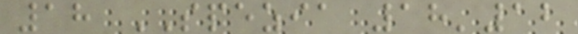18 SPEZIA 18'12
